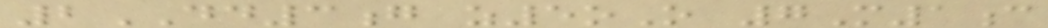2DD3g z5oO 7M1c
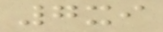7xi
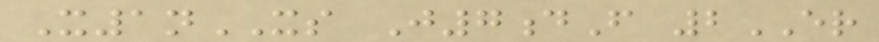X1nXS J7dF 2ER
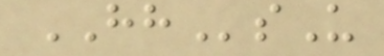HHsU
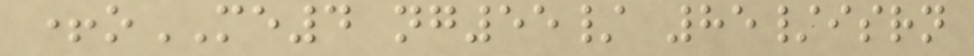+oME4 ng55/ 85/isrn
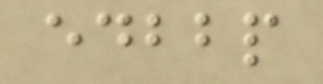edbbp
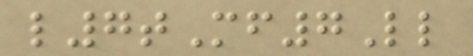l7tMf7Ll
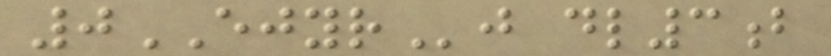0EJYRj dl3b
